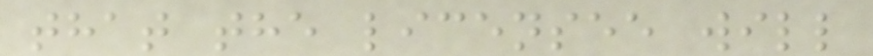that the licensee will
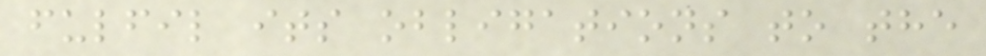fulfil its obligations to the
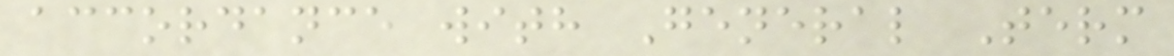accordance with General Term
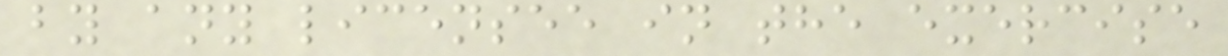by any licensee in the exercise
